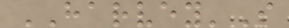HARVEY'S
